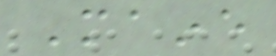Maine
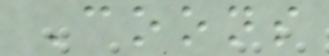Coons
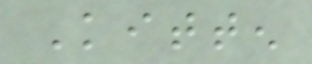Kitten
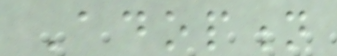Adoption
